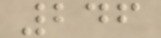246
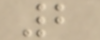2
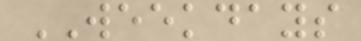WEEKDAYS
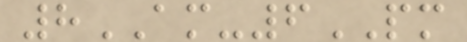8AM-6PM
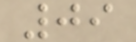09
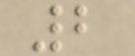2
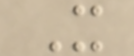X
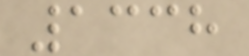1338
